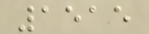1515
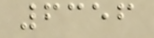6356
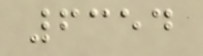6354
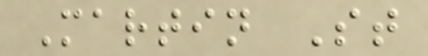Martin St
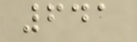641
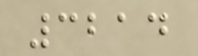3214
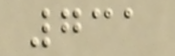731
